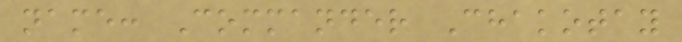name: Commander Chakotay
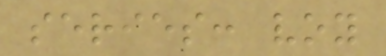series: voy
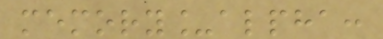memory_alpha:
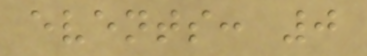events: 0
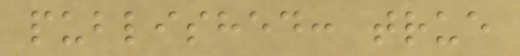published: true
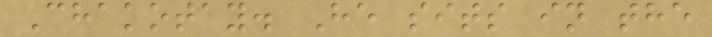Chakotay. He sits in the
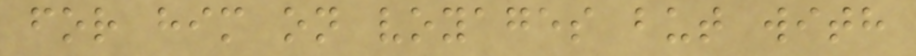for him on voyages but with
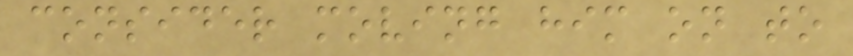consider moving him on to
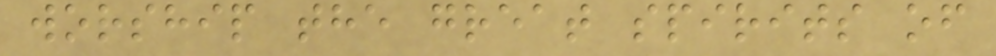worship the great spirits of
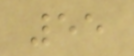55
